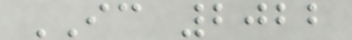IC 2022
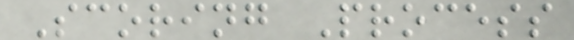Scoring Process
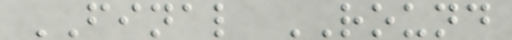FINAL ROUND
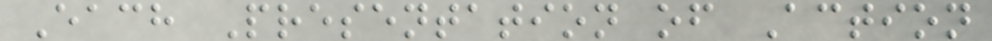Each Presentation of Action
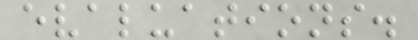evaluations.
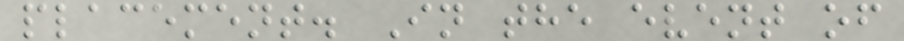placement. In the event of
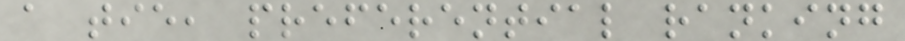a tie, preferential ranking
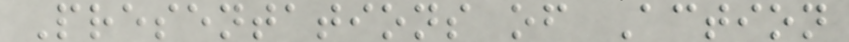Presentations of Action
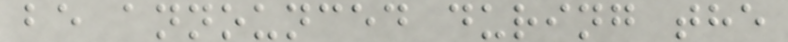be announced during the
